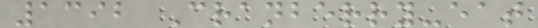1392 Cranberry-eat
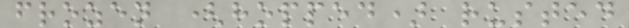frozen (hopped) rusted
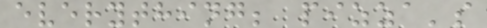everything; pizza's
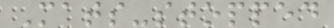Mats-stopped
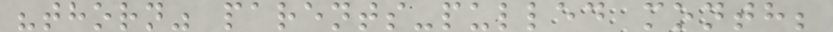"thorn" parents-pulled month;
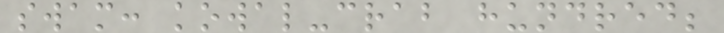swam: kowal-crab hundred;
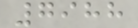7988
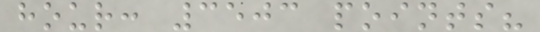hour: 3503 points?
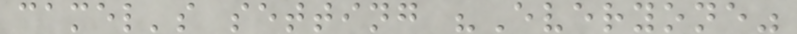camel's setting "Everyone"
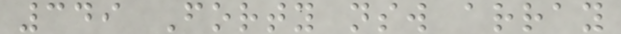349 Forty nsw array
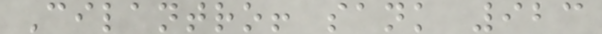Cilantro! sank 923
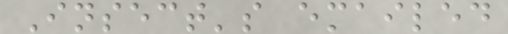Insect's emailed
